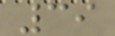39
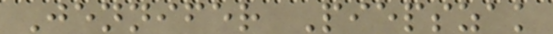Jennifer Piepszak
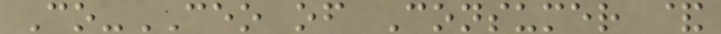Co-CEO of Consumer &
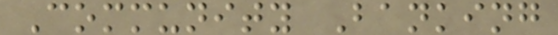Community Banking
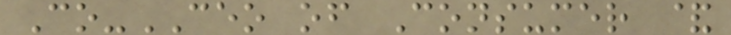Co-CEO of Consumer &
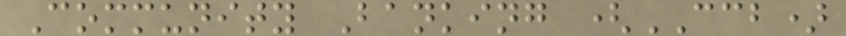Community Banking (CCB)
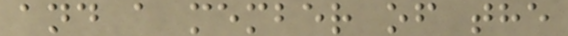and a member of the
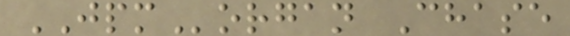JPMorgan Chase
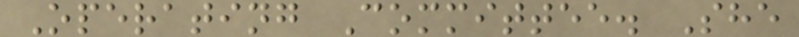Operating Committee. She
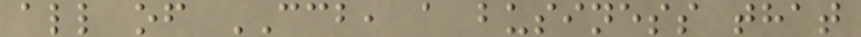all of CCB, a business that
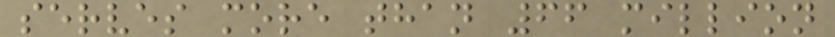serves more than 66 million
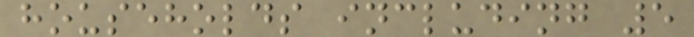households including 5
